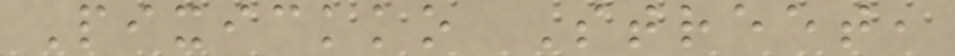Pixickko Street,
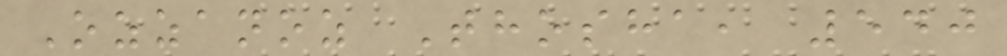Ozzanoz Thosha, 540
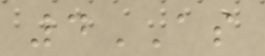4AS
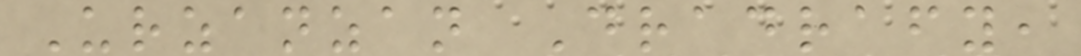Urzanzan Dradrafy,
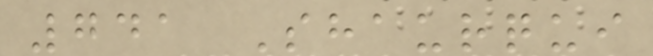741 Shaurqui
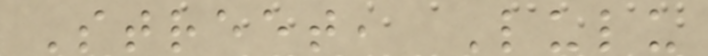Street, Lulu
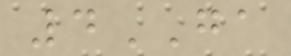4GA
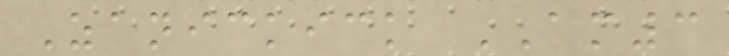Zanickick AM3
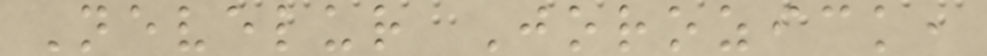Nevelur Jorozick,
